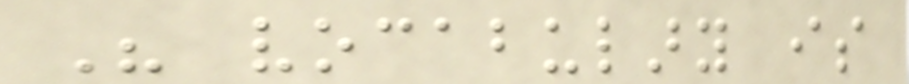His vocabulary is
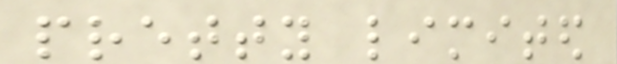pretty limited
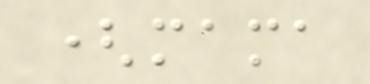(mama
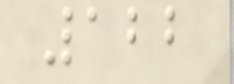122
